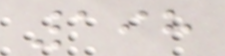198
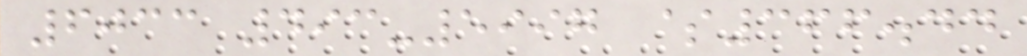6033 493-5997 $366.44
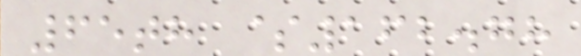65th $162.78
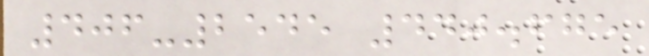406-2545 440.675
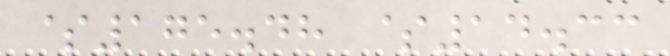$175.48 $14.33
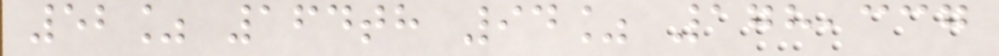52% 164th 94% 178,337
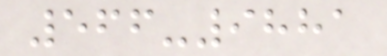566-9881
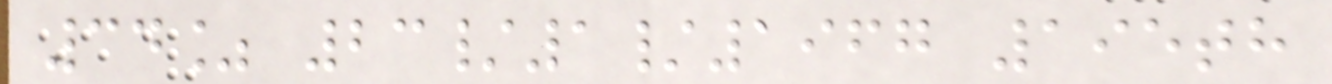34% 23/1/1967 195th
